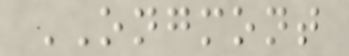ONGMONT
